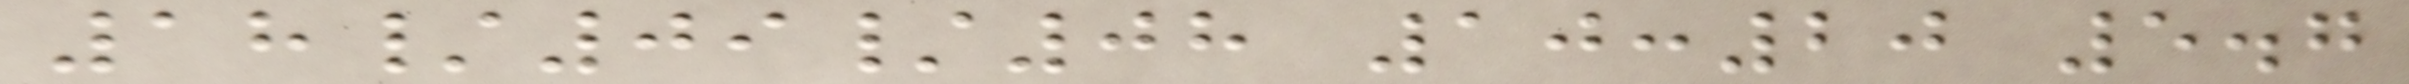18/09/08 10:20 5.7
